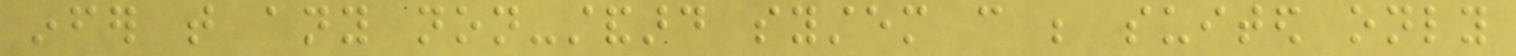infer that any non-standard system can be suited only
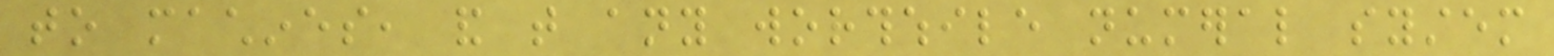to machines, and that any worthwhile numeral system
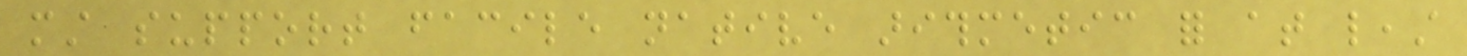must support facile native arithmetic for at least
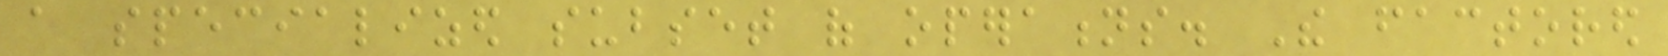a specialized subset of operations. The factored
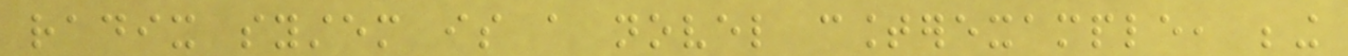radix system is a novel counterexample, being
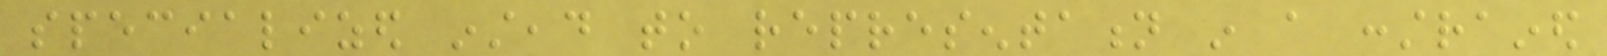specialized instead to representation in a constrained
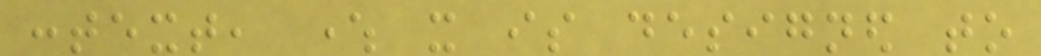context, where it is designed to
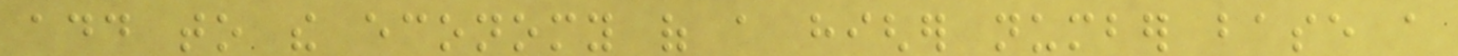add to the economy of a higher number base a
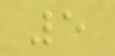5
